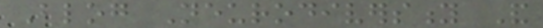Blog Neurodiversity And
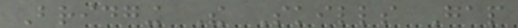Bridging The Skills Gap
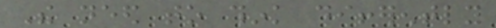The need to think differently
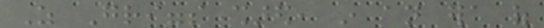As Griggs shared, in an era of
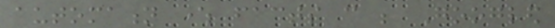automation where facts can be Googled
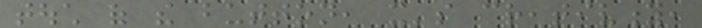touch of the button, it's creativity,
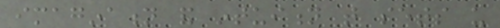imagination and intuition that sets us
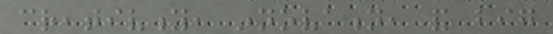creativity, innovation, and big
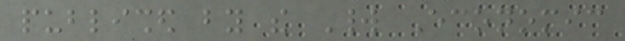published by the World Economic
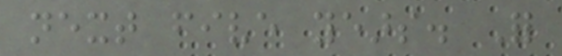next five years. For
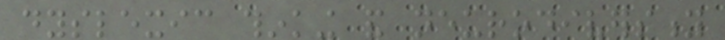dyslexic thinking and neurodiversity
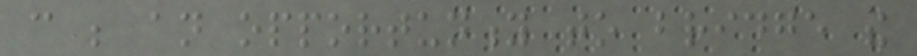can be an opportunity to bridge the
